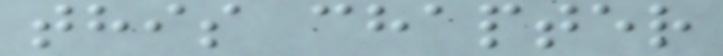this chapter
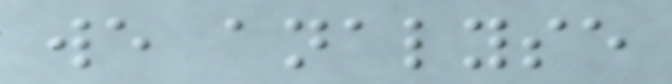we analyse
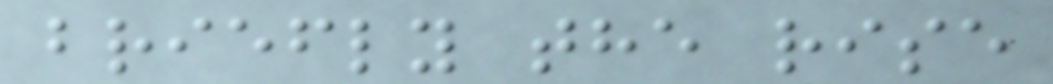briefly the rise
